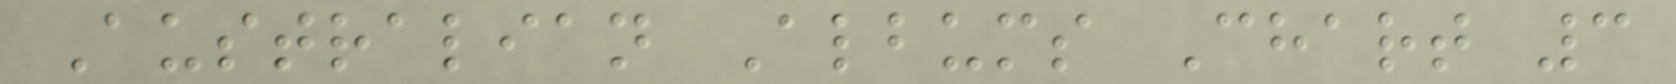Australian Albums Chart 3
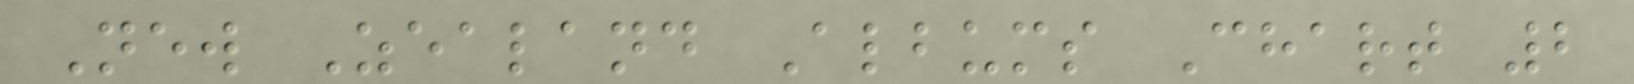New Zealand Albums Chart 2
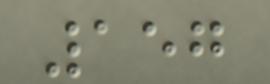157
